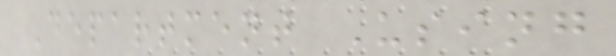Department Using
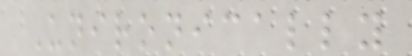Unironically
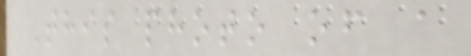This photo of a
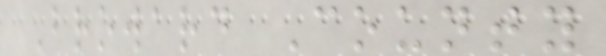Broward County
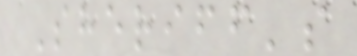Sheriff's
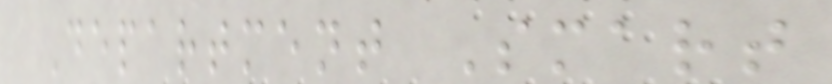Department Smart
